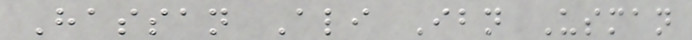Hassan Ali Ibn Usman
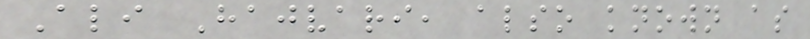Ali Hajvari, also known as
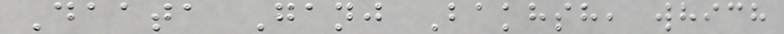Daata Ganj Bakhsh, which
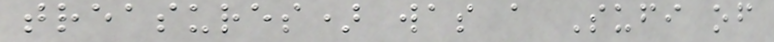treasures) was a Sufi of
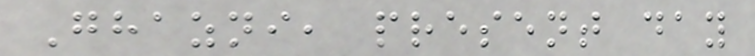Ghazni, present day
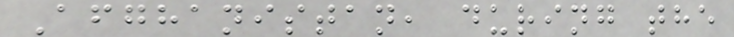Afghanistan, during the
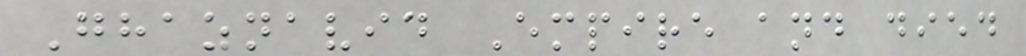Ghaznavid Empire and died
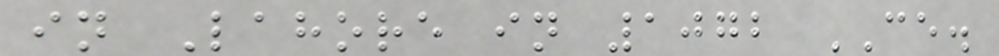in Lahore in 1072 CE.
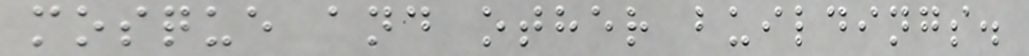mosque and other buildings.
